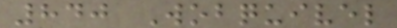840 Wobquivel
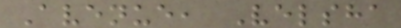Avenue, Velsha
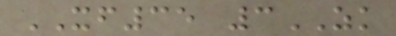XF35 3ZK
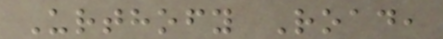Urthofy Road,
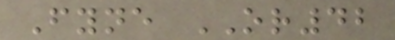Fyne OR42
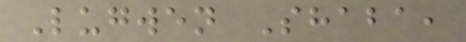Lugwen Shaba,
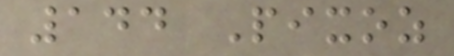144 Pixoz
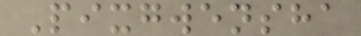Pixgwensha
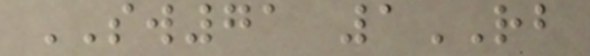SW71 1RB
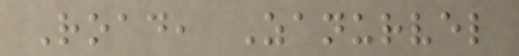Road, Zanurvel
